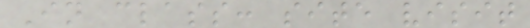In class: site visit
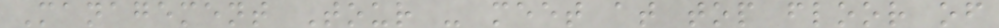Management Tour - meet at top floor of
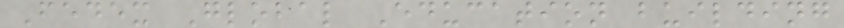Fedex Global Education building
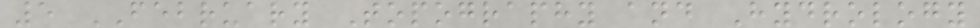5 FEBRUARY Topography and Hydrology
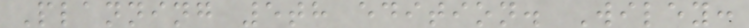Planning 5th edition. Wiley:
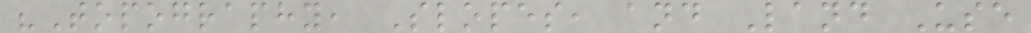"Topography, Slopes, and Land Use
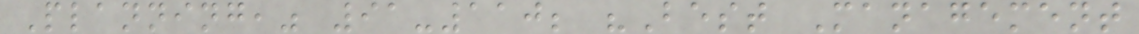Planning," 91-110; "Best Management
